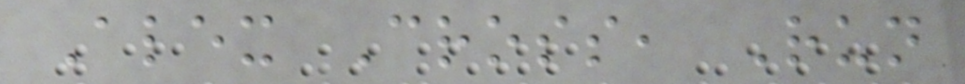Alex Cross, Run
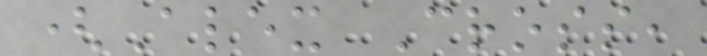(Alex Cross,
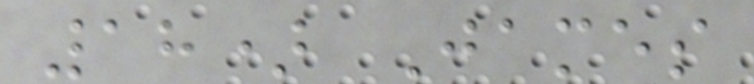18) James
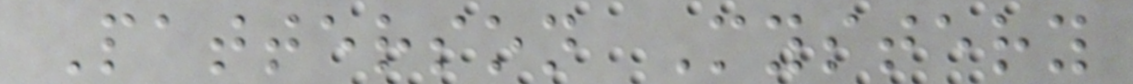Patterson Mystery
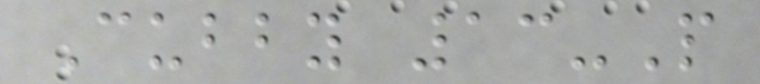Cubby 13-P
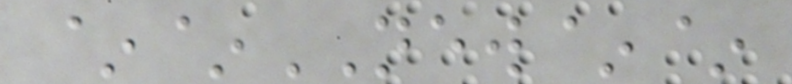~~NEW~~
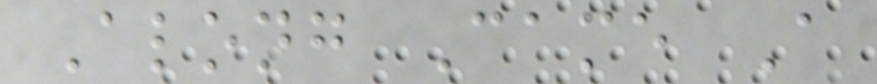Along Came A
